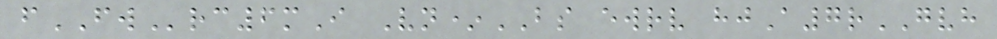fFWrc6mI Vn*BS ewrv hjA7rGVH
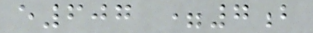e607 =7b
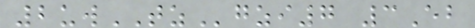2uwTZgzi7 3Eb
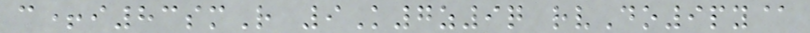c+i83smR 9K7z9q rvDo9py@
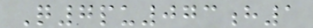Q7pu073h1
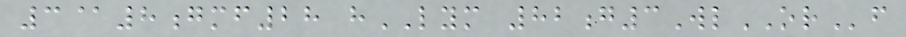3@8gmf28 hLYM 82g3WlORf
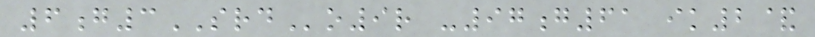6g3SRDo9r -97g61 ik2&
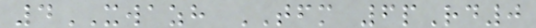4XWAZH TFM 6pRd0
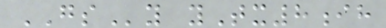GSy yTx8ih
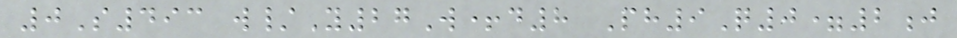0S493 w/Y27W+d8 Ph9Q0=2j
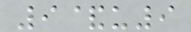9&u9
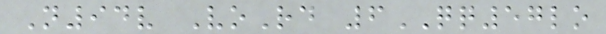N94v VoRd 6QQ57lo
